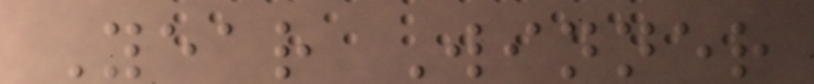Year Winner
